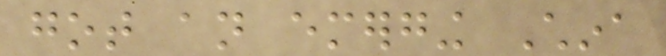got an emerging China
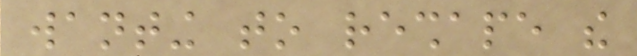wanting to reshape the
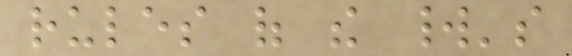rules of the world's
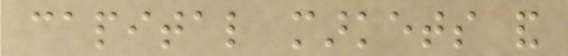capital markets and
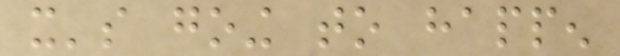it's going to happen
